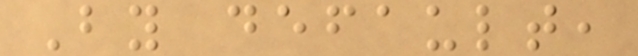By default,
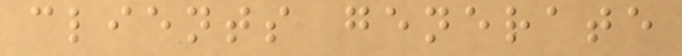clients generate
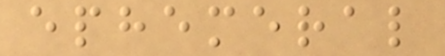ephemeral
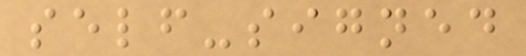self-signed
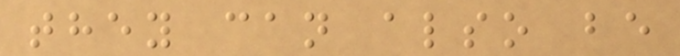they can also be
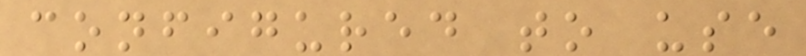configured to use
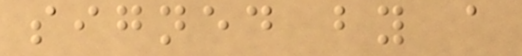signed by a
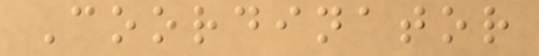Coordinator
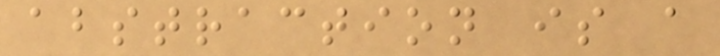abstraction is a
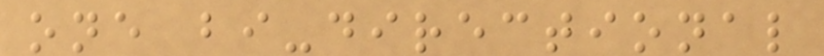one bi-directional
